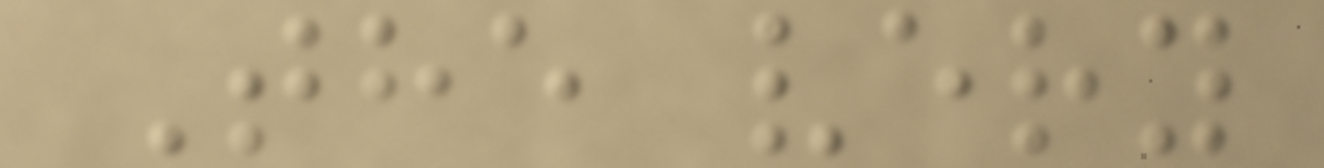The very
